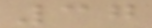37
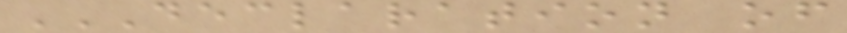DECLARATION OF
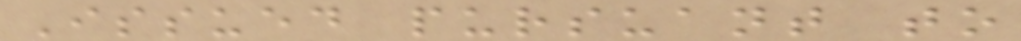Issued pursuant to
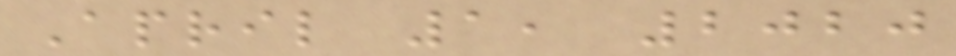April 1, 2020
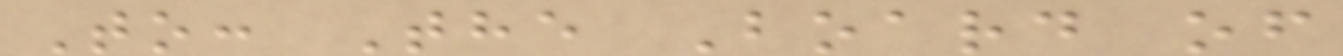To: The Board of
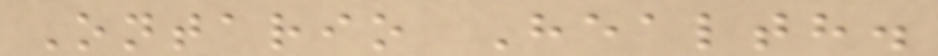Ontario Health.
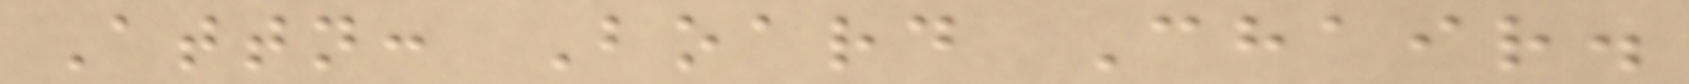Attn: Board Chair.
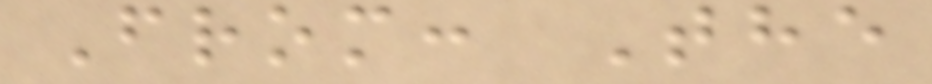From: The
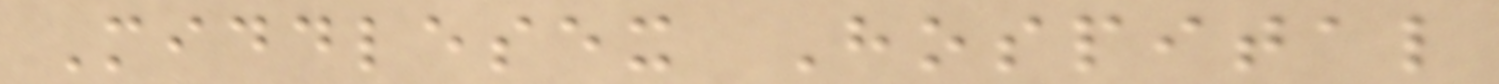Middlesex Hospital
